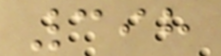398
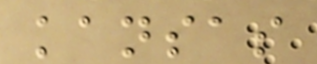kansas
